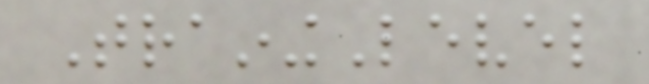TrainingLevel
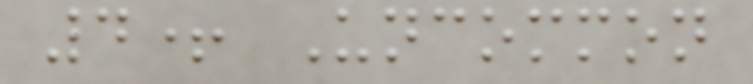4+ Uncommon
